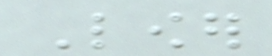Lower
